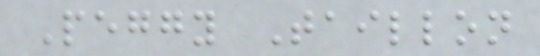Peggy Taillon
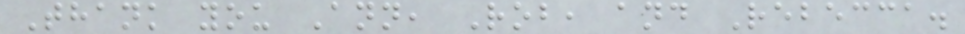Thank you Ann, Rob, and Rebecca.
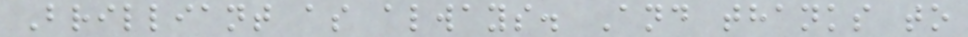Brilliant as always. And thanks to
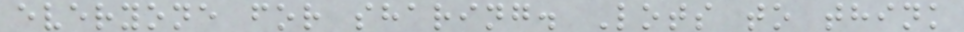everyone for sharing. Lots to think
